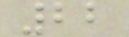22
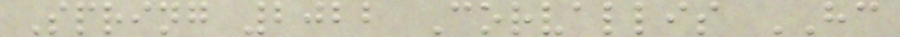Spring 2022 Corvallis HC
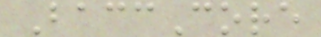BaccCore
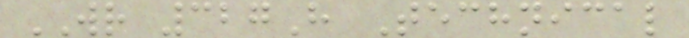WR 327H Technical
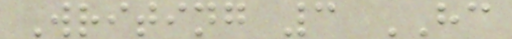Writing 3 HC
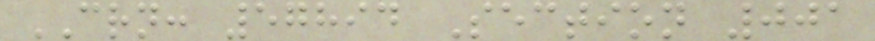CRN: 57894 Section 001
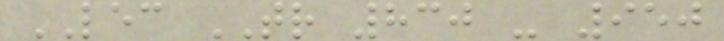LEC TR 830 - 950
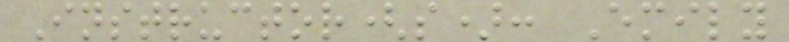Instructor(s): Emily
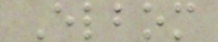Elbom
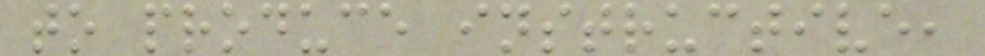to produce instructive,
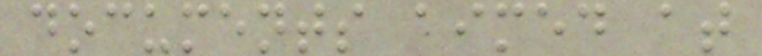documents aimed at
